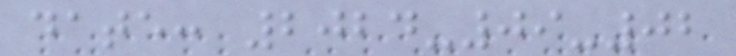date: 2024-09-02
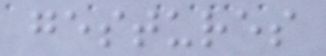gestures
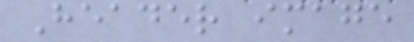Header image
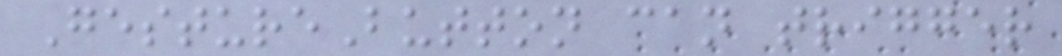GestureButton can trigger
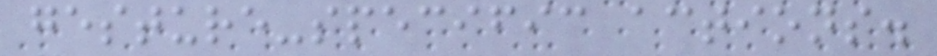gesture-specific actions.
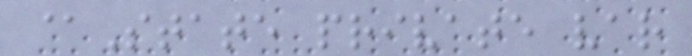@State private var
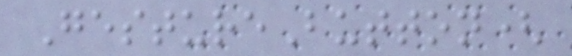GestureButton(
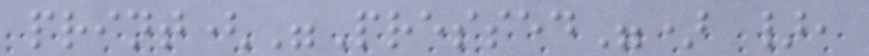print("Pressed") },
